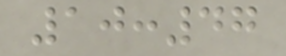10:47
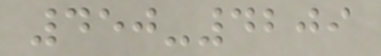450-4209
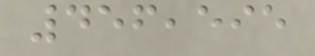456,595
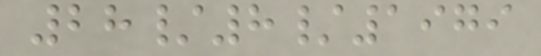28/8/1979
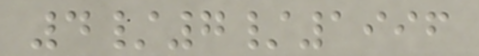4/7/1996
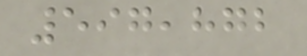597,872
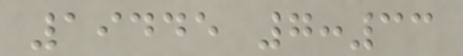19445 7:33
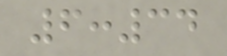6:34
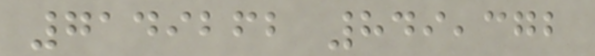7149262 849,372
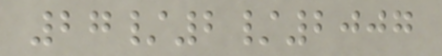27/2/2007
